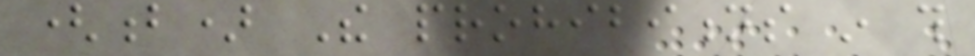(b) The prohibitions in this
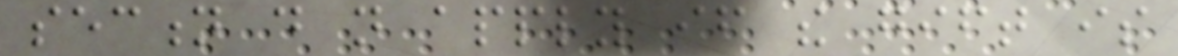section do not apply if the gift is
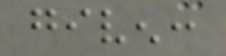given:
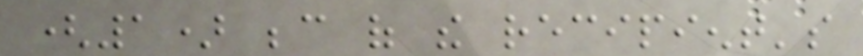(1) because of the recipient's
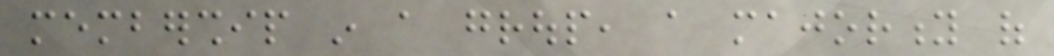membership in a group, a majority of
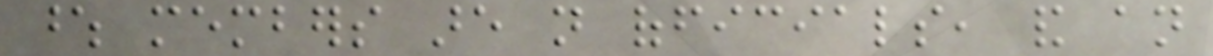whose members are not officials, and an
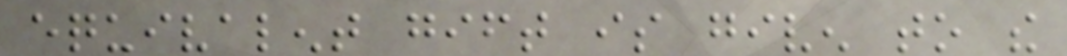equivalent gift is given to the
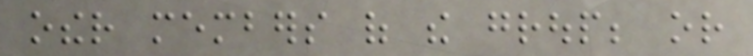other members of the group; or
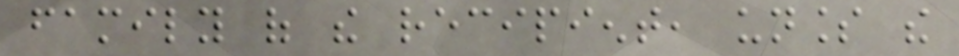family of the recipient, unless the
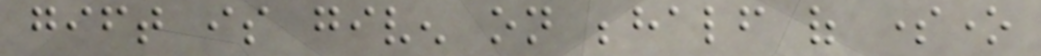gift is given on behalf of someone
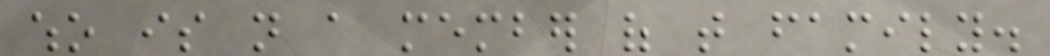who is not a member of that family.
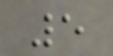5
